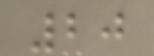20
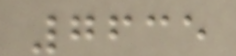7635
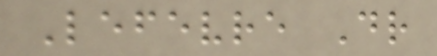Lefevre Dr
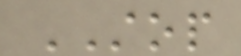STOP
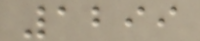1299
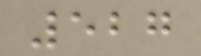527
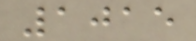1015
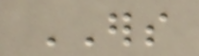ERS
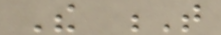The T
